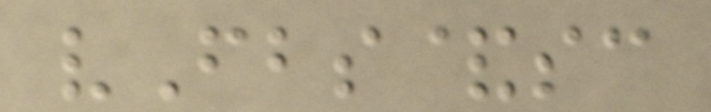vFbs&sc
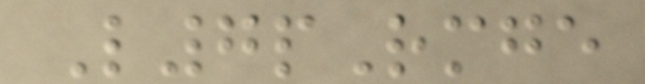L7pRmge
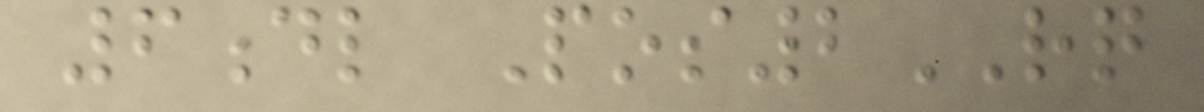6dl Pos2RQ
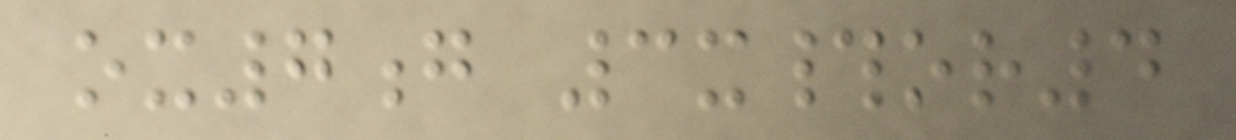ox7g 3x#or4
